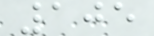105
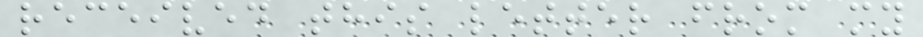received this letter from my
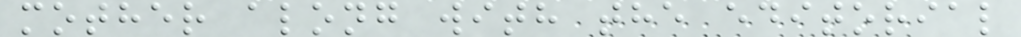mother along with the editorial
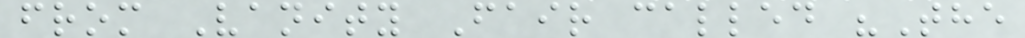from Vanity Fair called "The
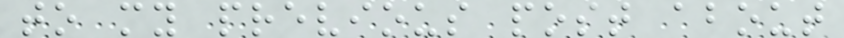to my previous post about
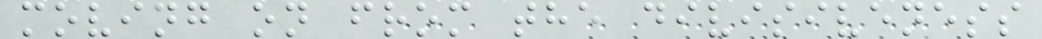moving on from the divisiveness
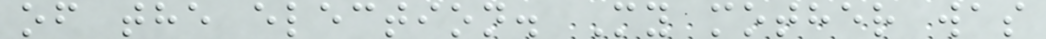of the election. My mother was
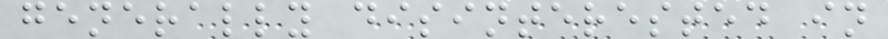generally disinterested in
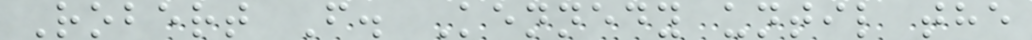Robert F. Kennedy until the
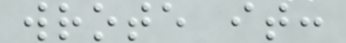wrote it:
